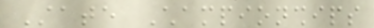State Championships
